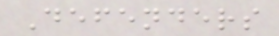Defenders
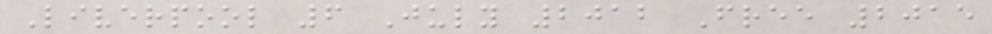Liverpool 6 July 2012 Free 2015
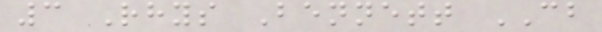3 Rhys Bennett CB
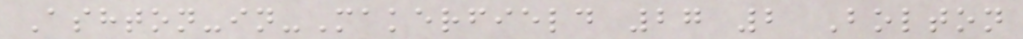Ashton-in-Makerfield 27 2 Bolton
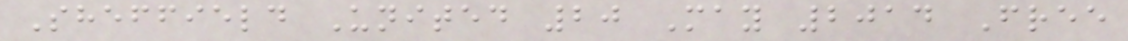Sheffield United 20 May 2014 Free
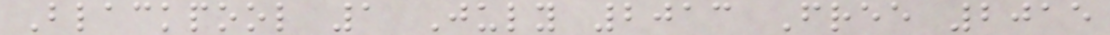Blackpool 1 July 2013 Free 2015
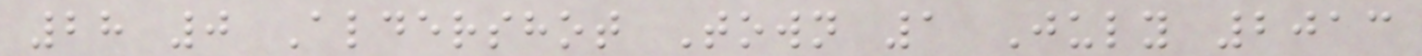28 0 Aldershot Town 1 July 2013
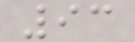93
